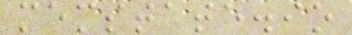memstate.io
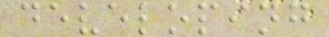developing
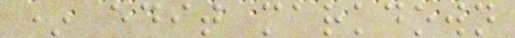* edit markdown
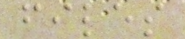files
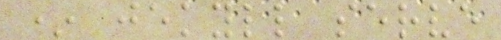* jekyll serve
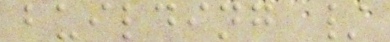building /
